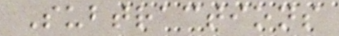Subtractions
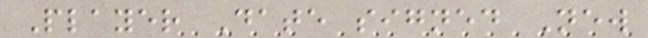Player Date signed New
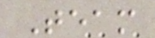Team
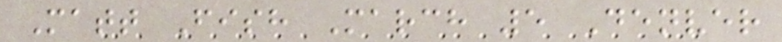Matt Fish March 5 Denver
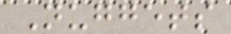Nuggets
